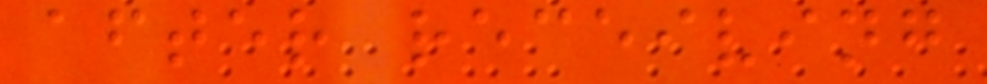after receiving
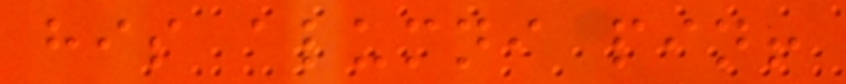his alumni pin!
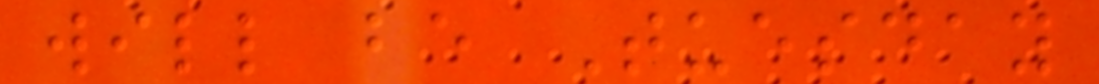will be Tuesday
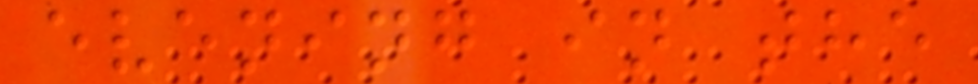evening in the
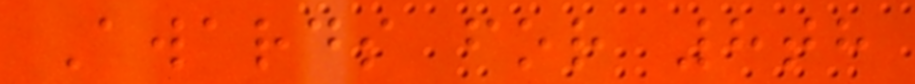Awards for 8th
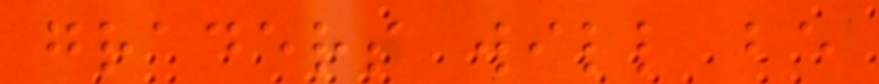graders will be
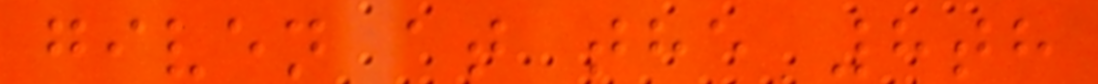given at the 8th
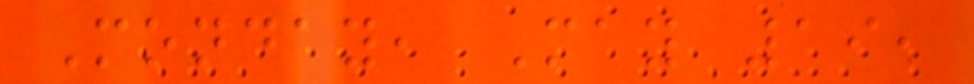Monday, May 19,
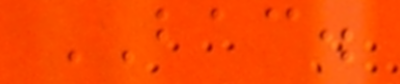BAC.
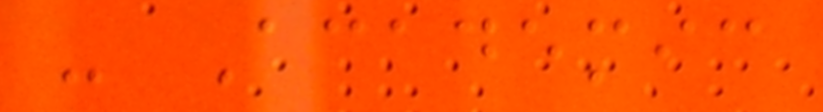- Academic
